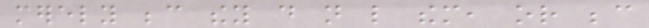merely because they do not like them, or because
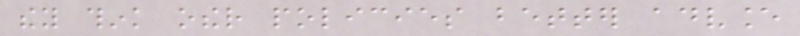they think other policies better advance
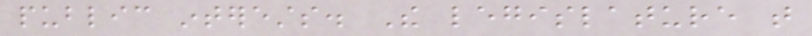public interests. The legislature that
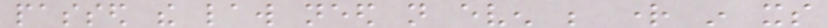passed the law need not even be right in its
